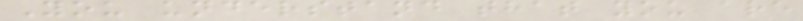You understand that you are
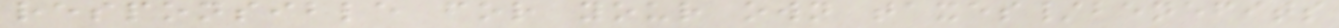responsible for your own taxes/benefits
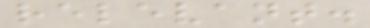relevant.
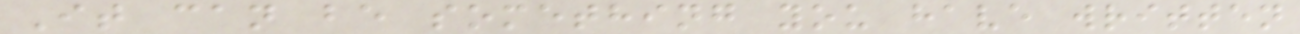It can be something you have written
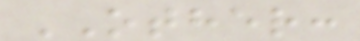OTHER:
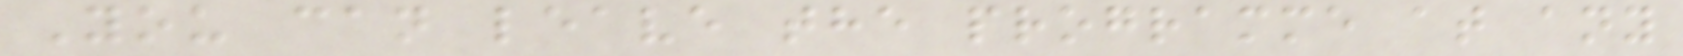You can leave the programme at any
